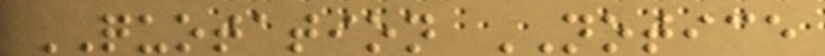QUOTATION NOTICE
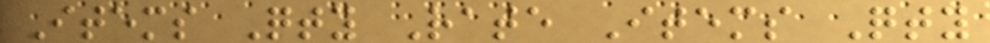Items Qty Rate Items Qty
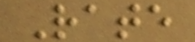Rate
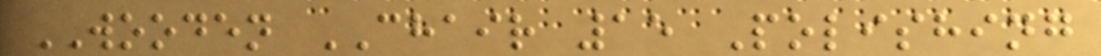WOODEN CHAIR 15 Polishing
